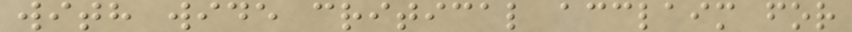with wide critical acclaim for
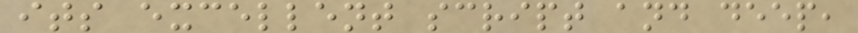its excellent script and deep,
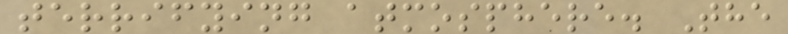terrifying atmosphere. The
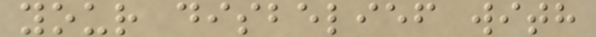your disbelief with
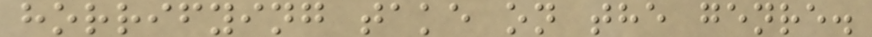horrifying take on the genre.
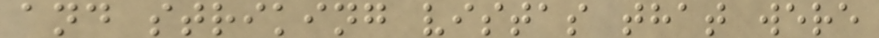and striking vistas that were
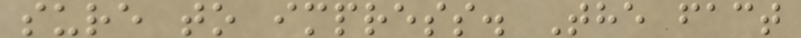sure to impress. The fact
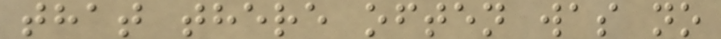that there often was no
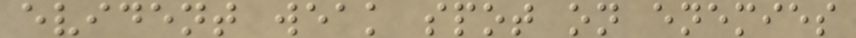evident weak spot on enemies
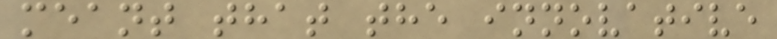meant that the innovative
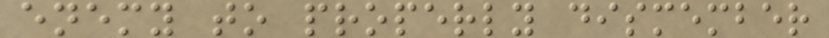enemy to properly dismember
